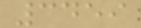3459
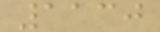1130
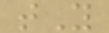tY
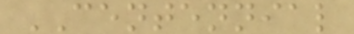CENTENNIAL
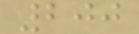200
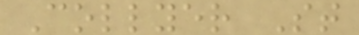Collyer St
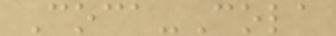Coca-Cola
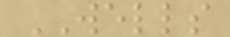WELLS
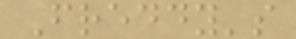Freddy's
